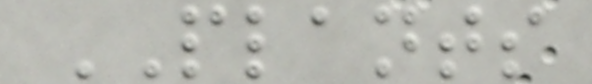PLANTS
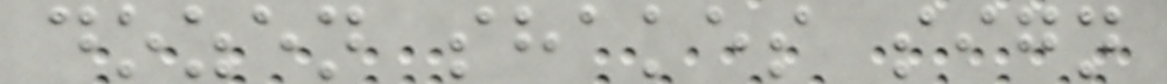dozen shakes sign
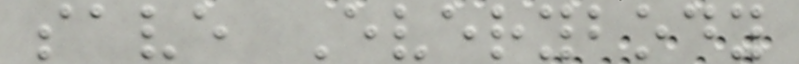save Everybody
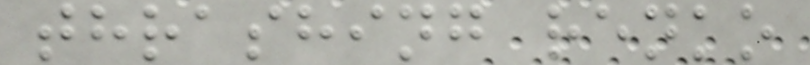thrashing renko
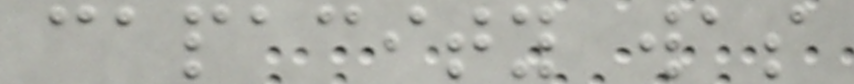capacity was
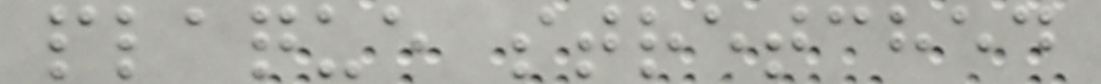plaque stretched
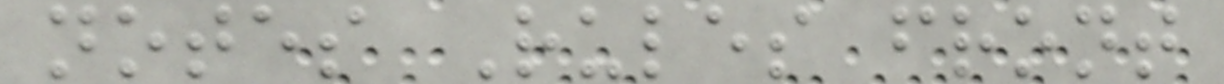notes Rules front
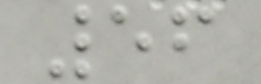56
